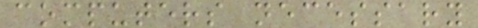computers necessary
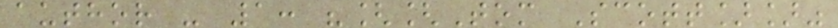author - 1: "[[Tom Scott]]"
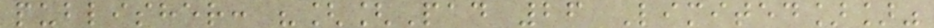publisher: "[[Pad 26 Limited]]"
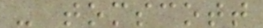- tomscott
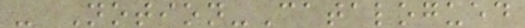- Notion-Catalogued
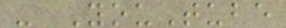- YouTube
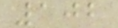102
